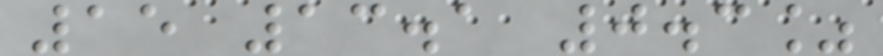15 13.1 0.3%
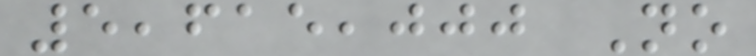5,615,000 No
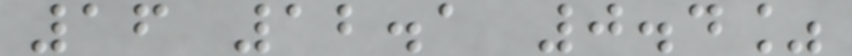16 12.1 0.4%
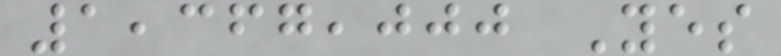1,367,000 Yes
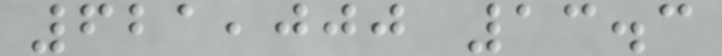621,000 13.3
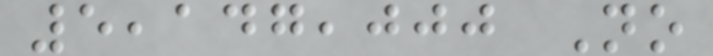5,147,000 No
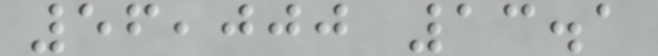56,000 13.1
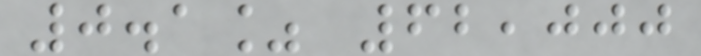0.1% 62,000
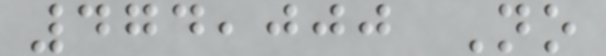474,000 No
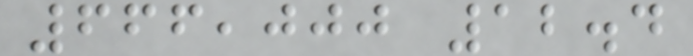666,000 12.4
